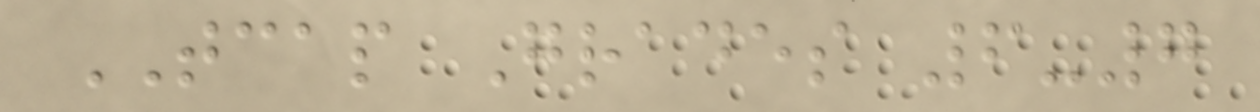TCAP Grades 6-7
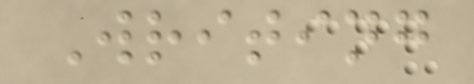Writing
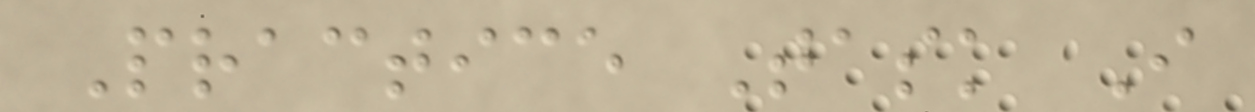Practice Task I
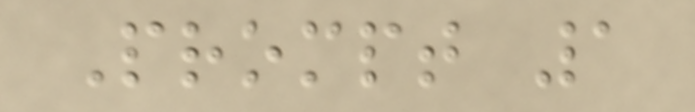Prompt 1
